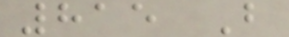815 B
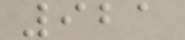921
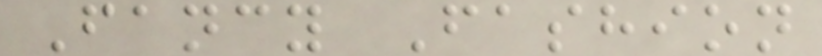Fancy Fashion
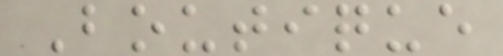Boutique
